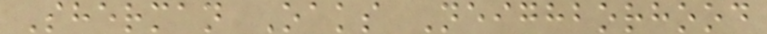Sherman Oaks Neighborhood
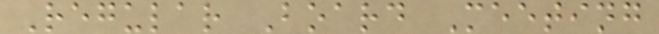Regular Board Meeting
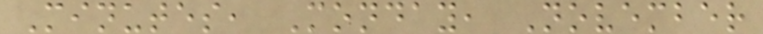Minutes, Monday, November
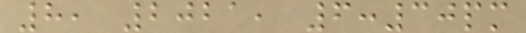8, 2021, 6:30pm
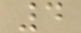4
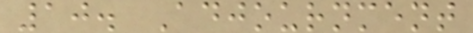10. Adjournment
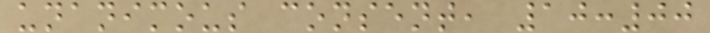unanimous consent, 10:00
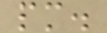pm.
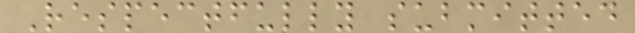Respectfully submitted
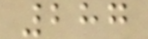287
